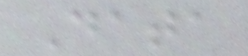Data
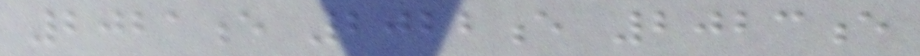2021e 2022e 2023e
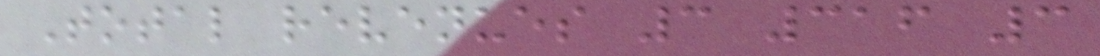Total revenues 3 316 3
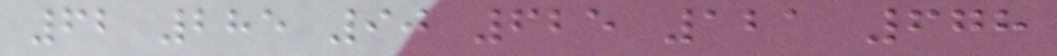62 285 90 625 121 678
